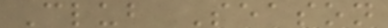Club Season
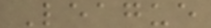League
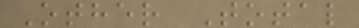Other Total
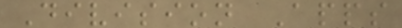Division Apps
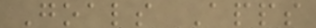Goals Apps
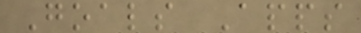Goals Apps
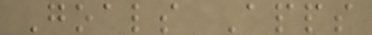Goals Apps
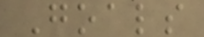Goals
